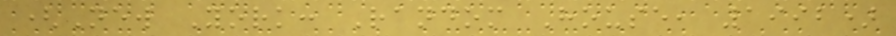(New York: Random House, 1992)
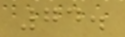74.
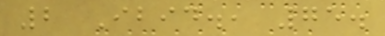2 Ibid., 75.
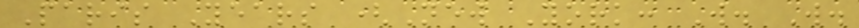Paris Years (New York: W. W.
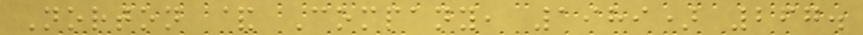Norton & Company, 1989) 267.
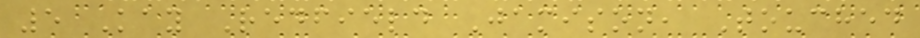5 Kay Redfield Jamison, Touched
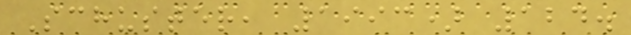Schuster, 1993) 124.
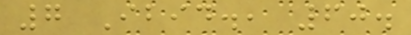7 Ibid., 60.
